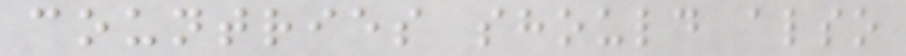countries should also
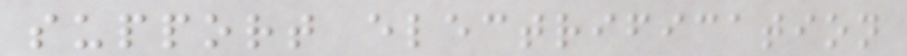support electrification
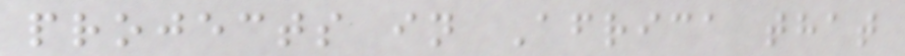projects in Africa that
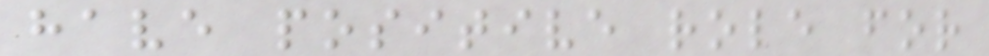have positive role for
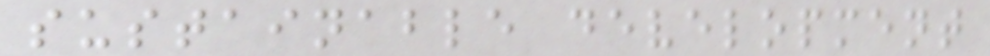sustainable development
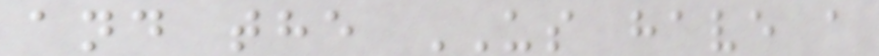and the US have a
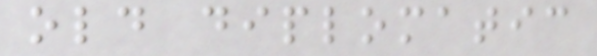old diplomatic
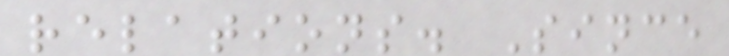relations. Since
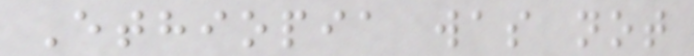Ethiopia was not
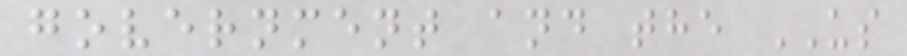government and the US
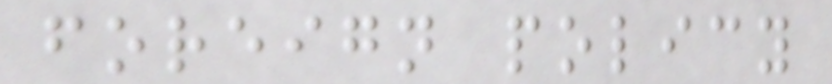foreign policy
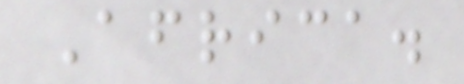Africa.
